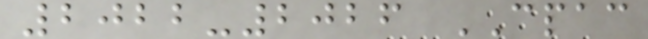2022-2026 CPAC
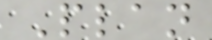Plan
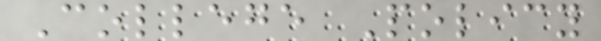College Policy
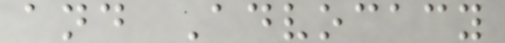and Advocacy
